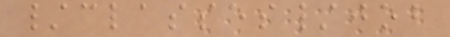/classes/job
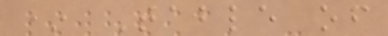* Table of
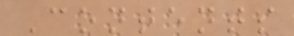Contents
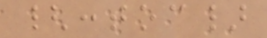{:toc}
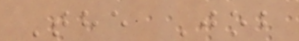The Job
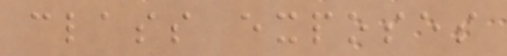class exposes
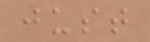just
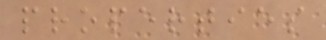properties
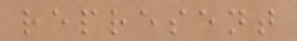represent
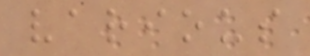various
